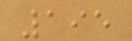195
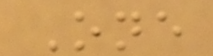One
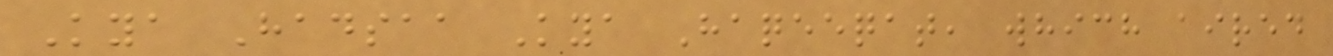Kya Hadsaa Kya Haqeeqat, which aired
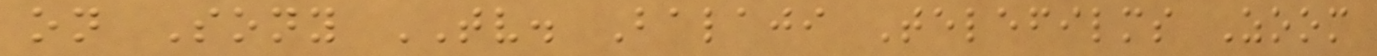on Sony TV. Balaji Telefilms Zoom
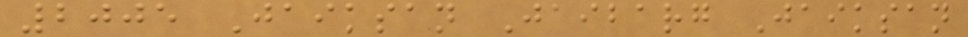2005 Jaiksan Jaibarg Jaiksan
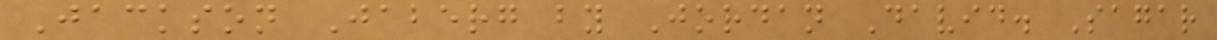Jackson Jaberg by Jordan David. Sagar
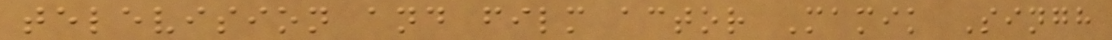television and film actor Mamik Singh
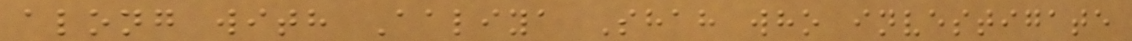along with Aaliya Shah who investigate
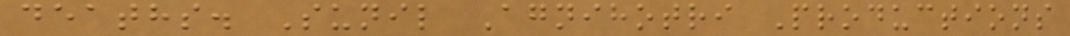deaths. Sunil Agnihotri Productions
